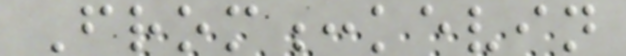From:kevin
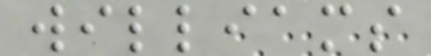williams
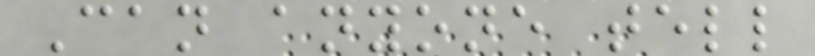Can anyone tell
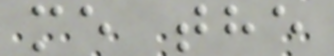me the
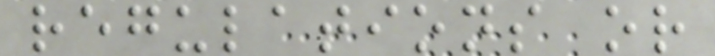regulations or
